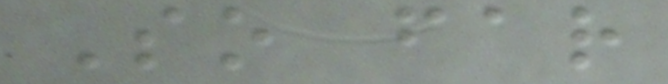So far
